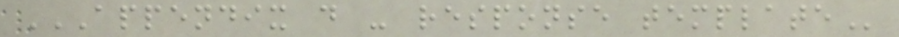APPENDIX D - RESPONSE TEMPLATE
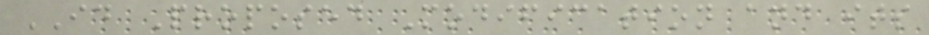ID Proposed Modification and its
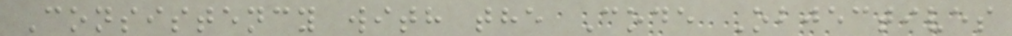Consistency with the Code Objectives
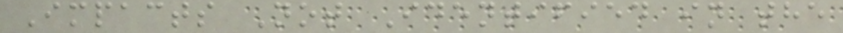Impacts Not Identified in the
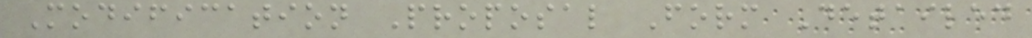Modification Proposal Form Detailed
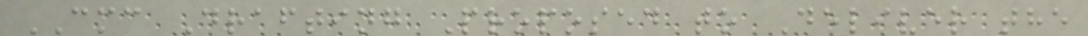CMC Drafting Proposed to Deliver the
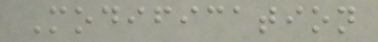Modification
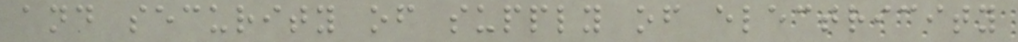and security of supply of electricity
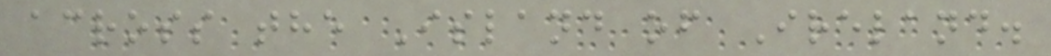across the Island of Ireland.
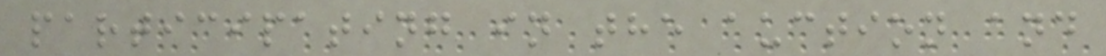participating in the auction and
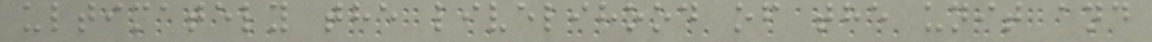ultimately the livelihood of the unit and
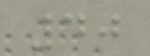40
